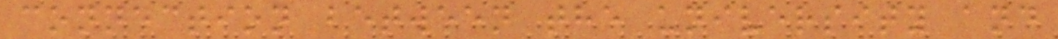connection between the university and
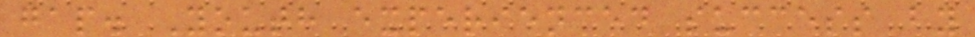gap. Youth experienced success by
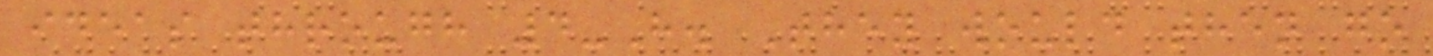ideas through 4-H. They would then go
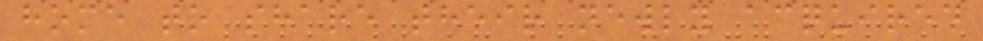home to share their newly acquired
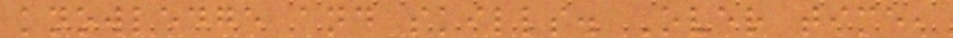knowledge and skills. Over time,
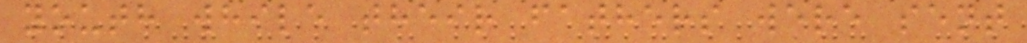youth while their fathers were sent
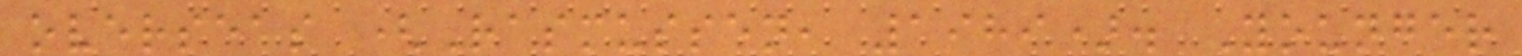overseas (Rasmussen, 1989). Younger
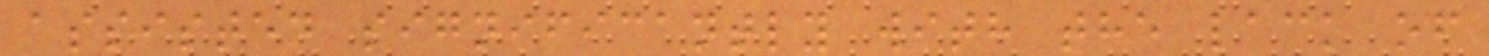assisted significantly with the lack of
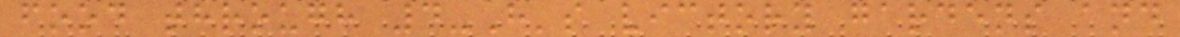food through 4-H's victory gardens and
